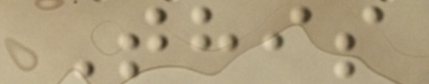This
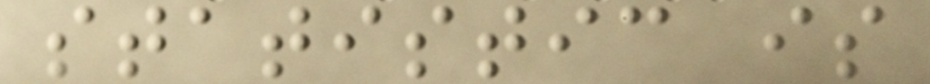statistic is
